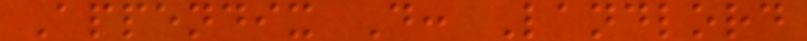Appendix D: Landlord
